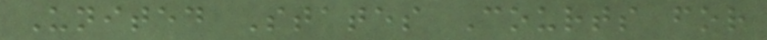United States Courts for
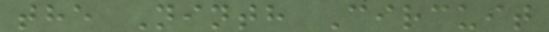the Ninth Circuit
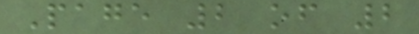Page 2 of 2
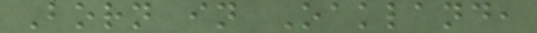Born in Oakland,
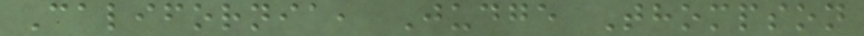California, Judge Thompson
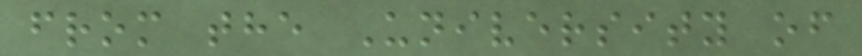from the University of
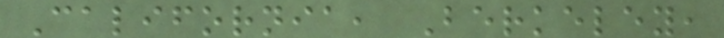California, Berkeley,
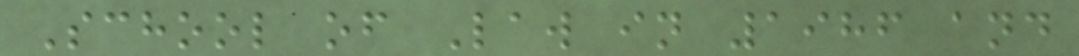School of Law in 1986 and
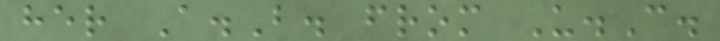her A.B. from U.C.
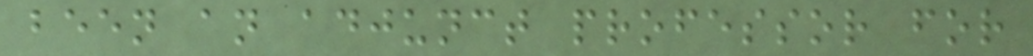been an adjunct professor for
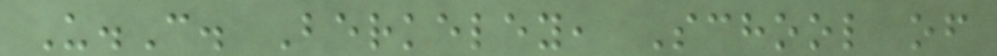U.C. Berkeley, School of
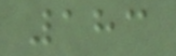183
